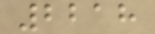2218
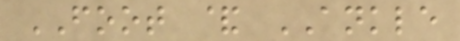FOOT & ANKLE
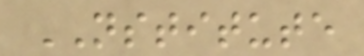NSTITUTE
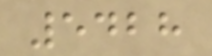5428
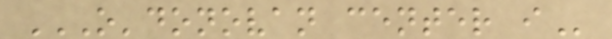O'DONOVAN CENTER I
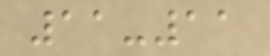11-11
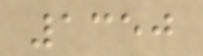1350
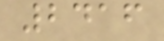2416
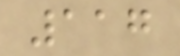117
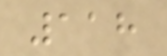118
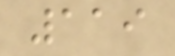119
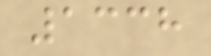1338
